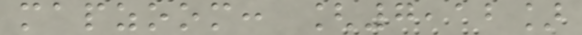mapzoom: [7,12]
